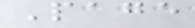Page
